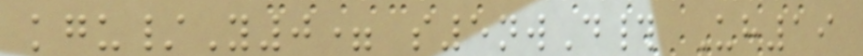kgu/Y0= s5nwD# Uh19
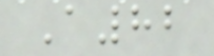A82
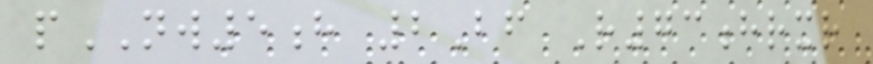pNW5h 2Bf R73hrxr
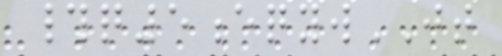#q5eqywJT
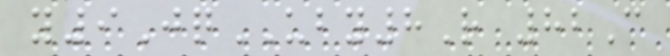y9JqUBY8R 82C
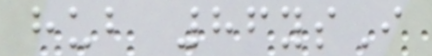hub 86ysI
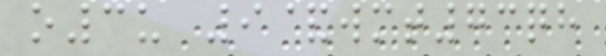o3u 9&wmt73qh
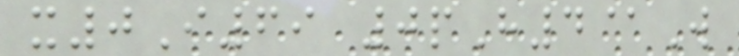x0I69 0pH4@W
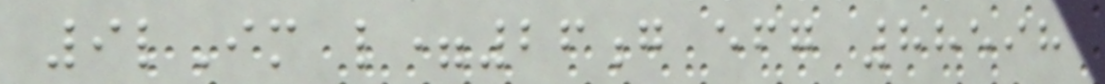9lIm l=26g efg 88598
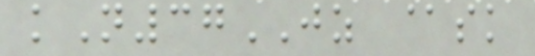kN37JZ @sk
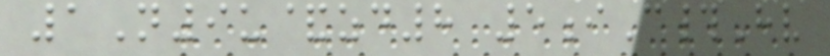1N9u&zd8 5iC#Hv
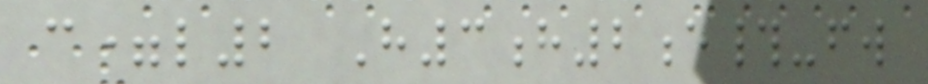c=l2 H3h2e#-fw
